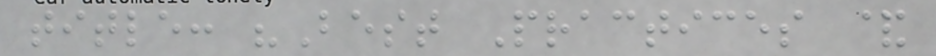title: "Best Practices &
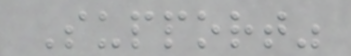Support"
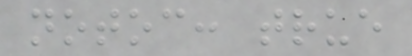notoc: true
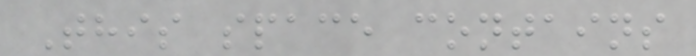This space contains
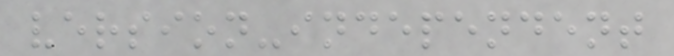version-independent
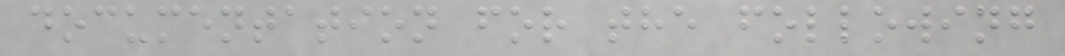documentation for the following
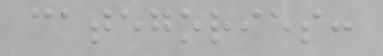categories:
